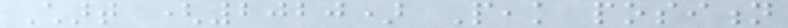Chart (2020) Peak position
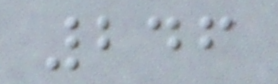246
